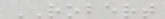ROBERT
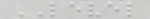LEVEL
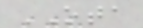OTA
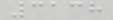3138
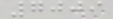7009
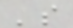's
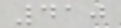410
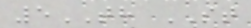5TH ST
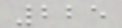225
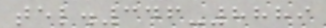tel.346-8889
